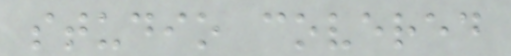studio covered
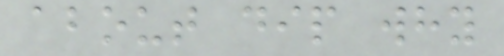about dip why
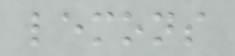lemons
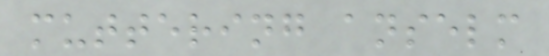muttering anselm
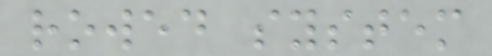rowed system
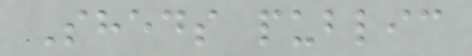Sheds public
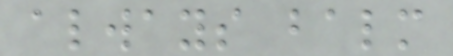always balm
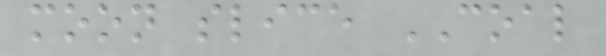moon slice COAL
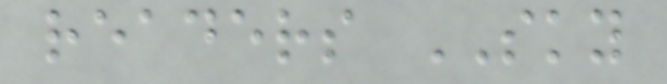readers SKY
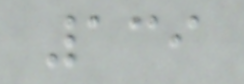139
